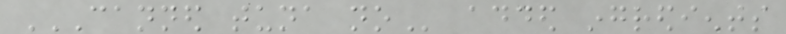CANNED TUNA NO added ingredients
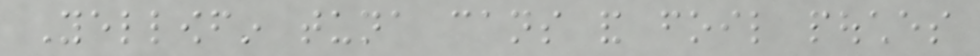Yellowfin tuna cans and foil pouches
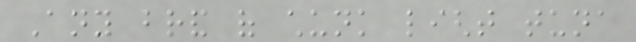Any brand of chunk light tuna
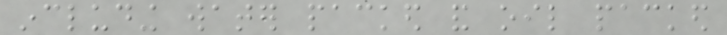including water packed and oil packed
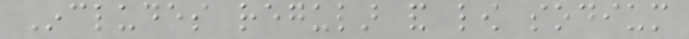Includes regular and low sodium
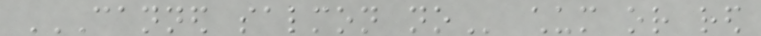CANNED SALMON NO chum or red
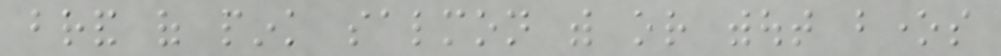brand of pink salmon with or without bones
